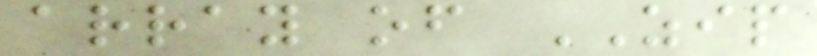array of ZIP
